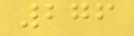276
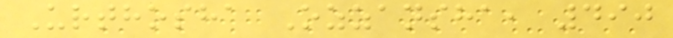Urthosha Ozzansha, 490
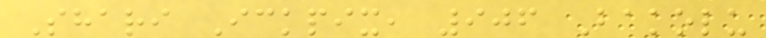Shari Ickpix, 906 Bakolu
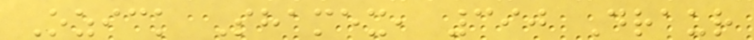Ozick Shamex, 390 Draur
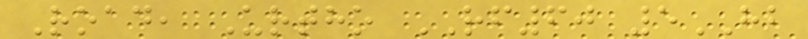Road, Urtho RF60 5HB
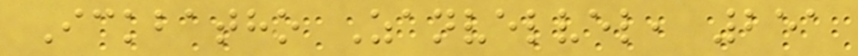Ickbatho Zanvelvel, 251
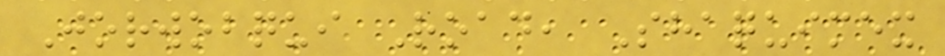Jorwobqui Road, Shaquimex
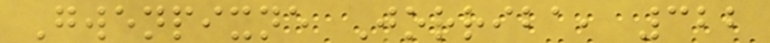Gwenpixne Jorriba, 322
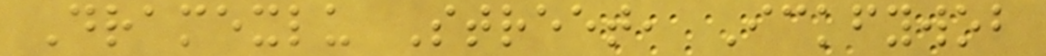Dramexlu Street, Ickfywob
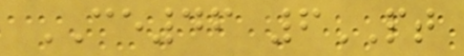CE46 6PT
